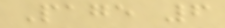Page 6
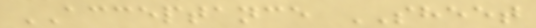ACCEPTANCE SHEET
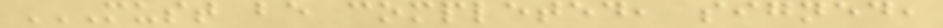MUST BE COMPLETED, SIGNED,
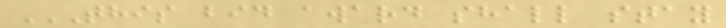THIS BID AWARD SHALL STAY
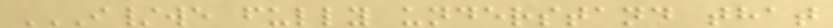I/WE FULLY UNDERSTAND THAT
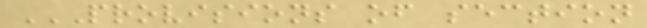PROVISIONS OF SECTION
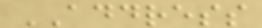ADDRESS
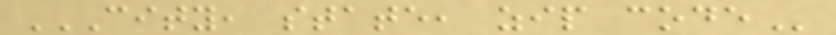CITY, STATE, ZIP CODE
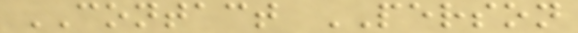CONTACT PERSON
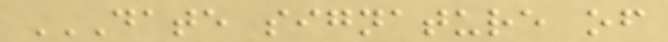DATE SIGNATURE OF
